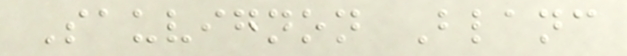Sauvignon Blanc
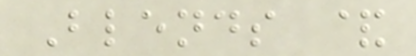Blends &
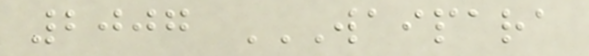2007 WAIPARA
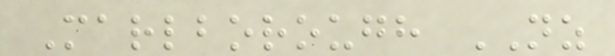Marlborough NZ
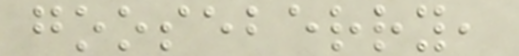gooseberry,
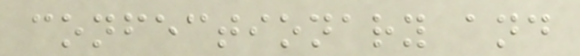confectionary and
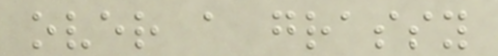over a grassy
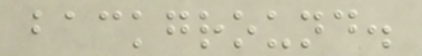background.
